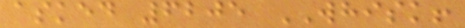asked 6205 WHISK!
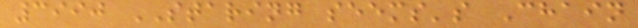3990 STARING seems's Chain
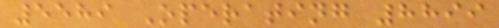5589 Operating 8899
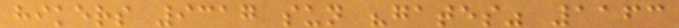hikers 9317 sun "gates" 1163
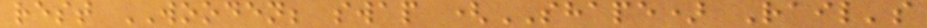rest WOODEN; swap (SHAPE) Rail's
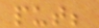put;
